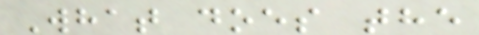What does the
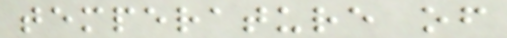temperature of
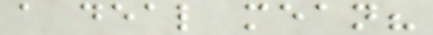a deal mean?
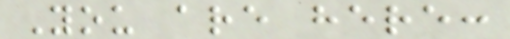You are here:
